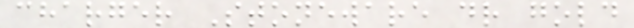charger Stoneware dr gold
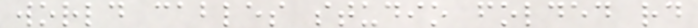world cables studio folded rd
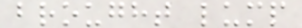brought lump
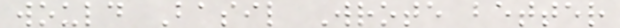would Basil Wrote better
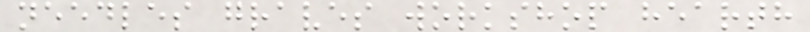needles graves workshop hearth
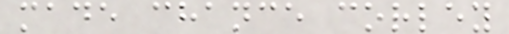made chance corley
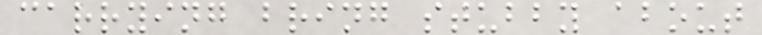carrying bring stubby about
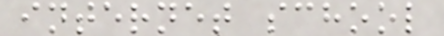internet school
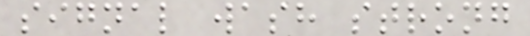signal wash strong
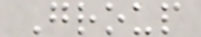Group
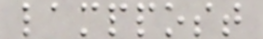lamppost
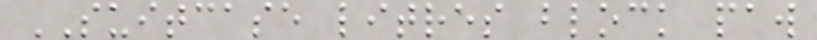SUITCASE litres block paw
